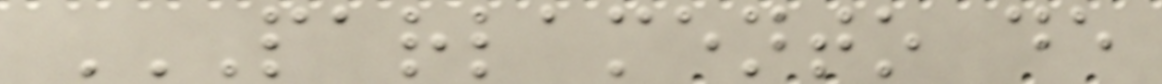PARLAMENTO DE
